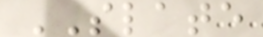SLATE
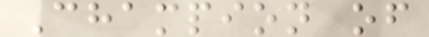Champion of
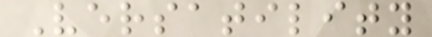Versatility
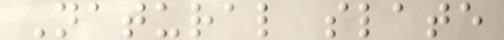Natural slate
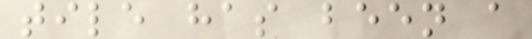tile has been a
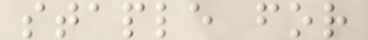staple for
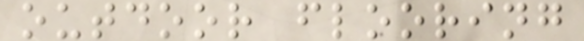outdoor flooring
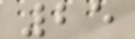25
